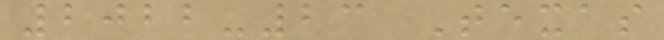2022-23 Texas
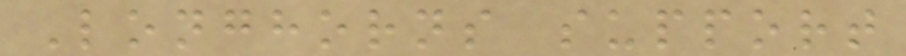Longhorns support
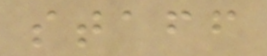staff
